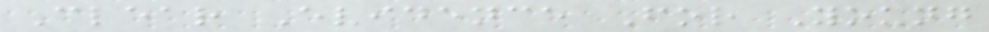Clear Evidence For Young
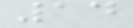14
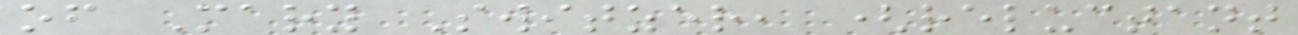of Mary Switzer, (reluctant
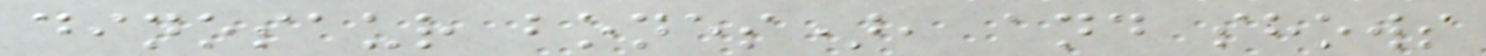dinosaur bones), and shows
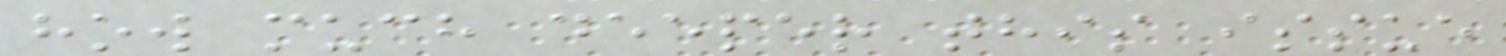how much deeper this issue
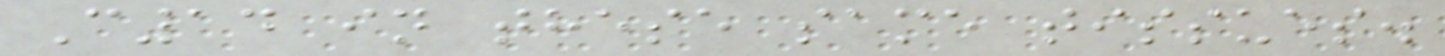C14 in these same tissues.
